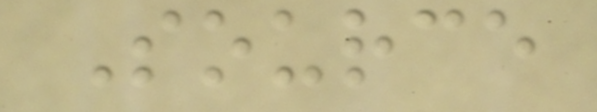Source
